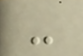-
